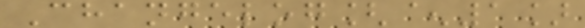Changelog[^1]
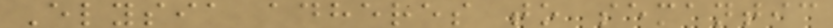Elysia adheres to semantic
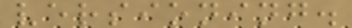versioning.
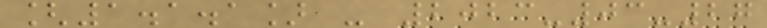[1.1.1] - 2023-03-27
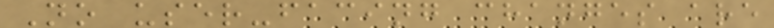No user-facing changes are
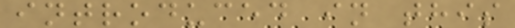introduced in this
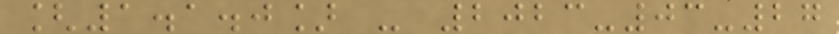[1.1.0] - 2023-03-27
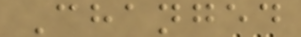Changed
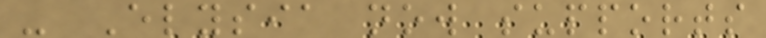- Elysia now supports
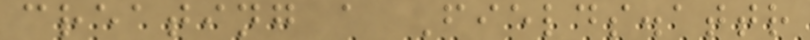creating a Fields.attr
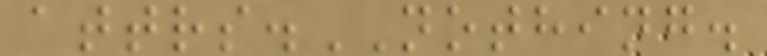attrs.NOTHING.
